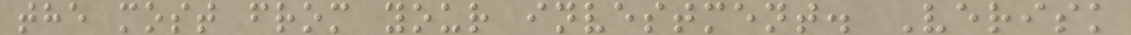the most from your investment. Verisk
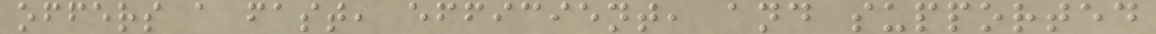offers a fast, efficient, and supported
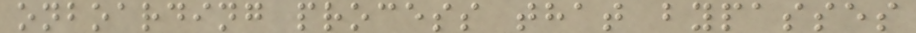onboarding process that bypasses
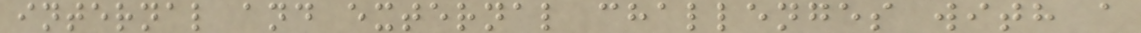internal and external challenges with a
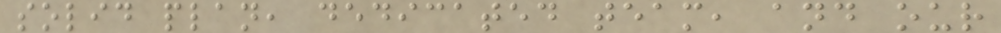solid plan, dedicated team, and our
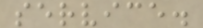service.
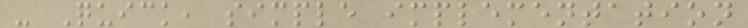- Quick, simple implementation
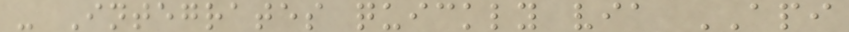- Integrates quickly via API
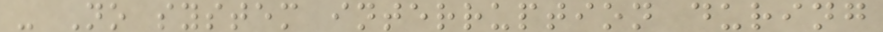- No system interruption during
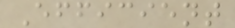Efficient
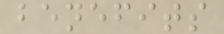benefits
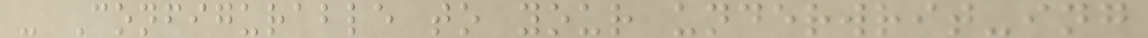- Configurable to your underwrit-ing
